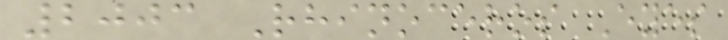2003 Rhinoceros Eyes
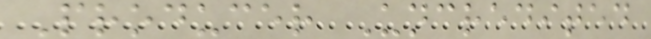Producer Uncredited
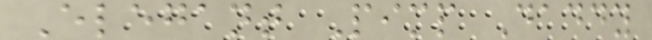Elegant Pimp Daddy
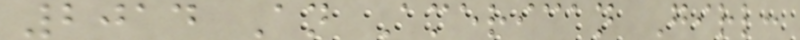2014 An American Girl:
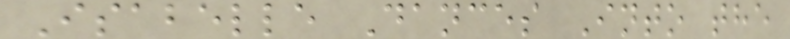Isabelle Dances Into the
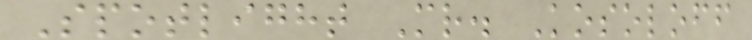Spotlight Mr. Kosoloff
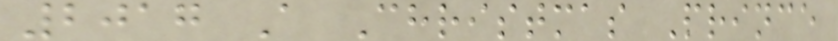2017 A Christmas Prince
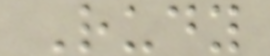Rudy
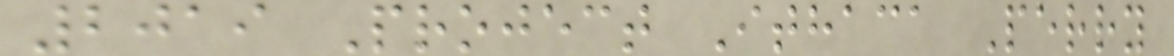2019 Project Ithaca Perry
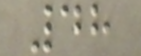48
